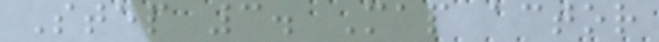Step 3. Map actor
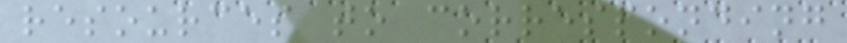resources to corresponding
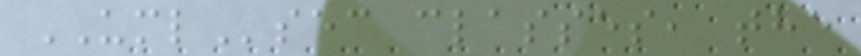UMLsec classes, the
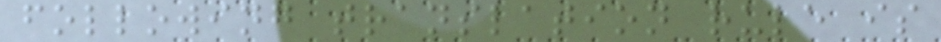following translation rule is
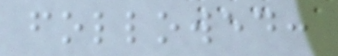followed:
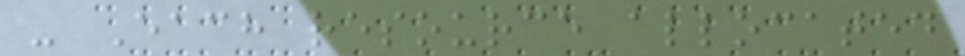- Each resource allocated
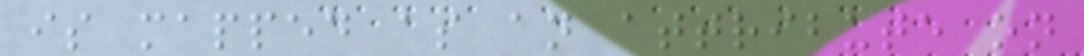is mapped as an attribute on
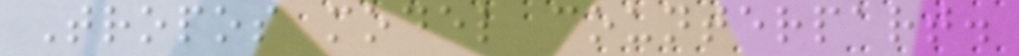Tropos model counterpart.
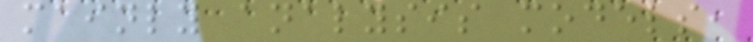mainly analysis models,
